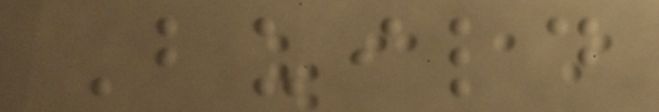Build
